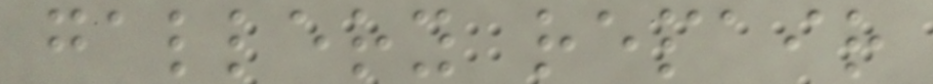gallery repair
